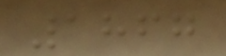1867
